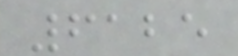6125
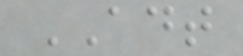ADT
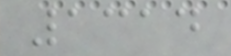1314
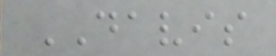DAVIS
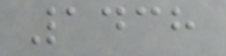1438
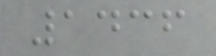1436
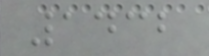1432
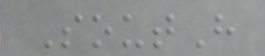SoutH
